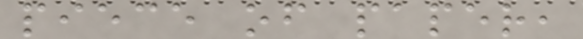piece of paper,
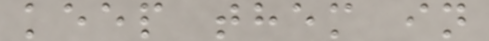keep them in
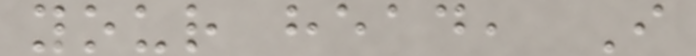your head, I
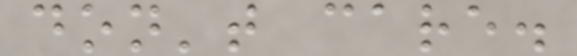don't care.
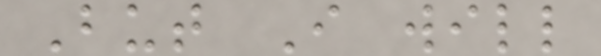But I will
